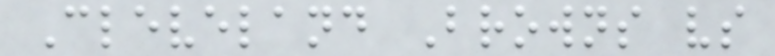Cleveland Browns vs
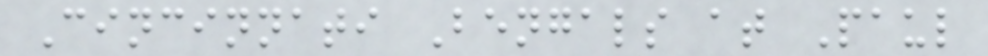Cincinnati Bengals at Paul
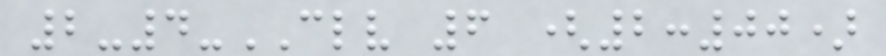2-4-CLV 6 (2:00)
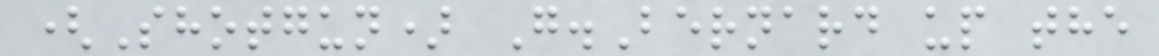(Shotgun) G.Bernard up the
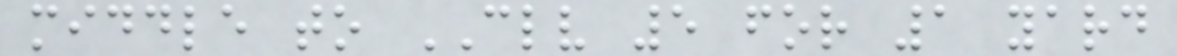middle to CLV 5 for 1 yard
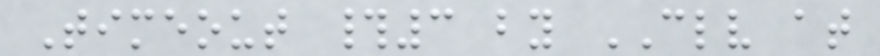Timeout #3 by CLV at
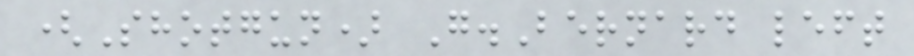(Shotgun) G.Bernard left
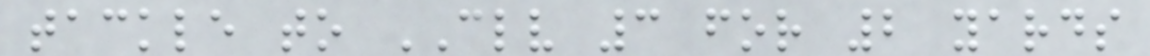tackle to CLV 3 for 2 yards
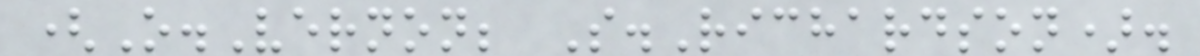(O.Vernon; S.Richardson).
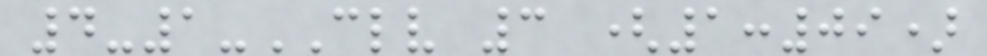4-1-CLV 3 (1:09)
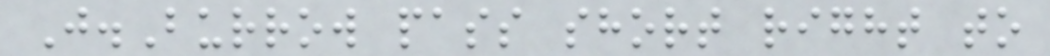J.Burrow pass short right to
